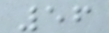56
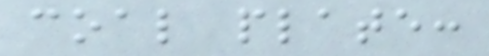coal plate:
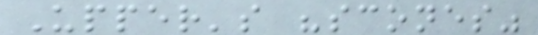Upper's "scones"
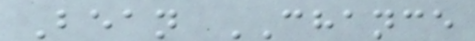Bean CHANCE
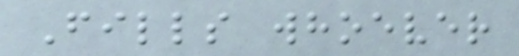Fills whoever
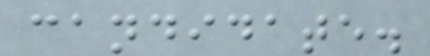candidate.
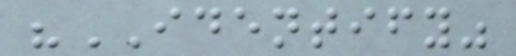"IDENTIFY"
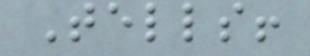Tells!
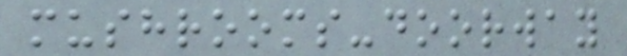mushrooms-doorway
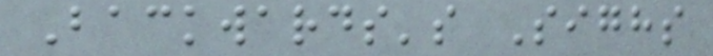Backwards's Sighs
